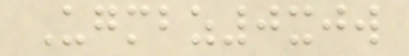Ugmbz0xjw
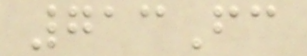713Fc
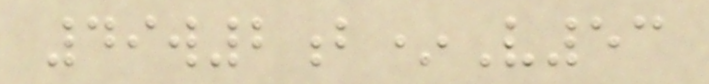49w2b*V53
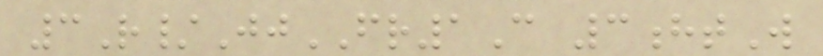3R/JjFR1C 3htW
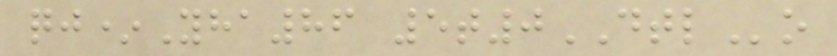qj*Yha86 5t0DTLo
